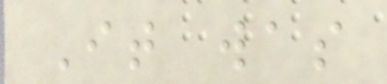It was
